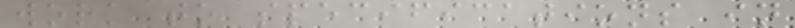work to specifications in
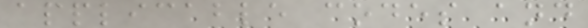applicable codes and
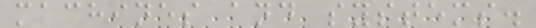machines and systems.
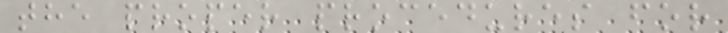the proper procedures for
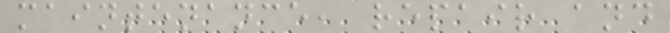maintenance, repair and
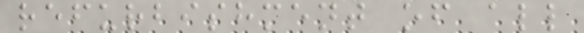refurbishment of all
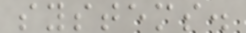systems.
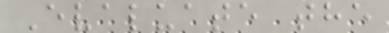Evaluate the
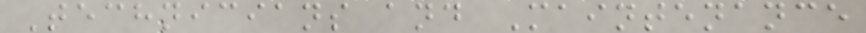Technicians and Maintenance
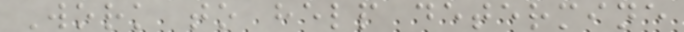Work to help determine
